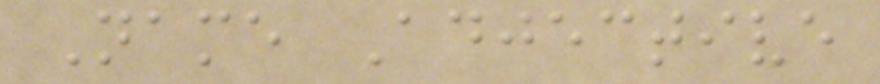Name Adjective
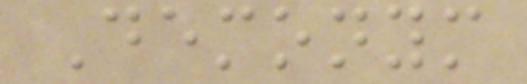Demonym
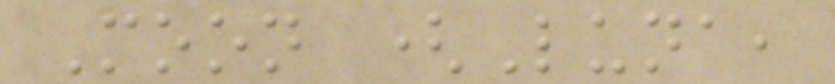Moon (Luna,
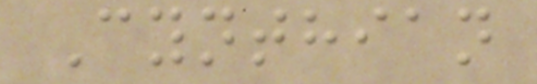Cynthian
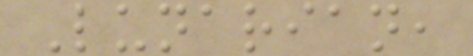Lunarian,
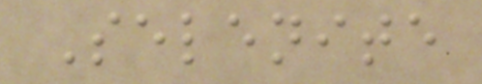Selenite
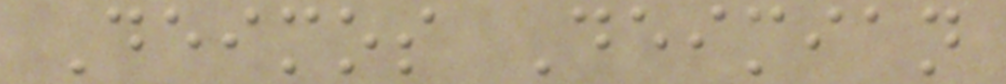Deimos Deimian
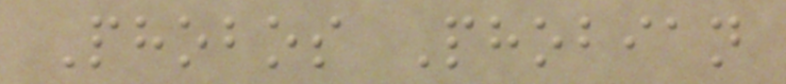Phobos Phobian
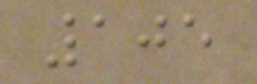105
